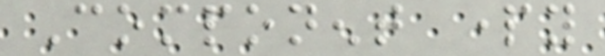Component party
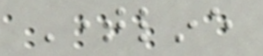Timeline
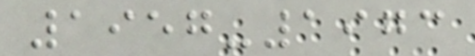1957-1973
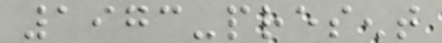1973-present
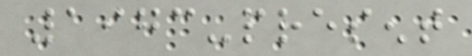1973-present
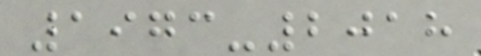1973-2018
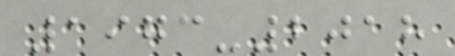1973-2018
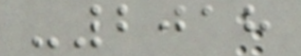-2018
